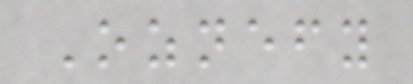Oznefy
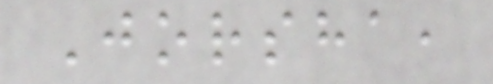Jorsha,
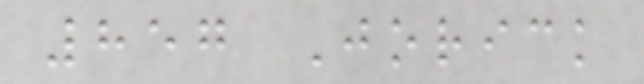857 Jorick
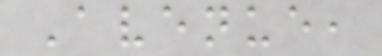Avenue,
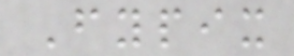Fypix
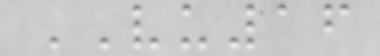VU16
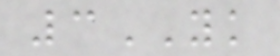3YK
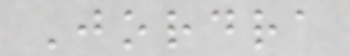Jordra
